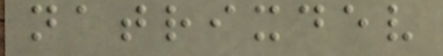natrixdev
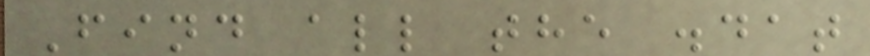Find all the .dat
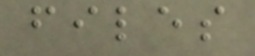files
